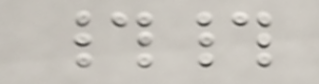##
